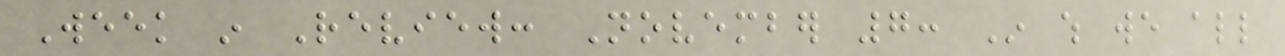Week in Review: November 7: In which we all
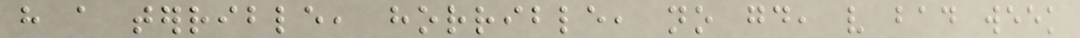have a terrible, horrible, no good, very bad week
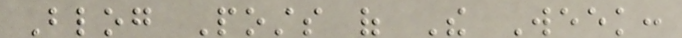Blog Posts of The Week:
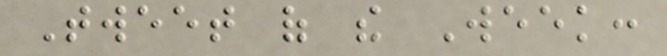Tweet of the Week:
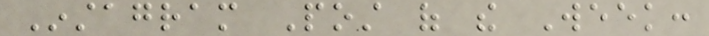Instagram Post of the Week:
